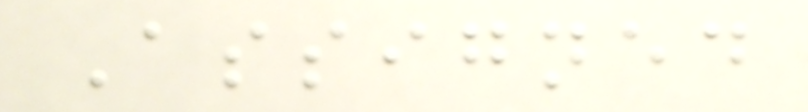Assigned
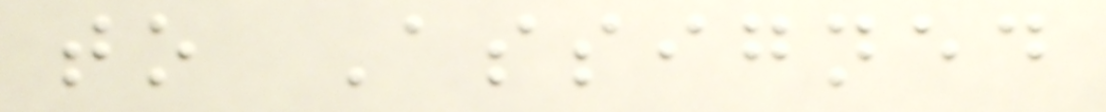to Assigned
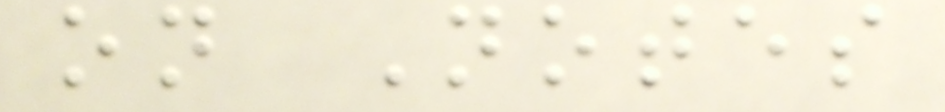on Notes
